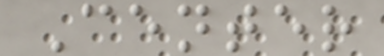Center
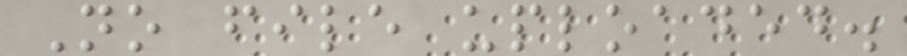No file uploaded.
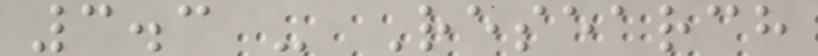3.3 - Research
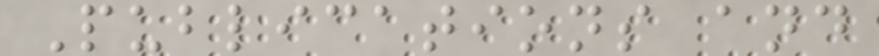Publications and
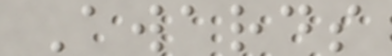Awards
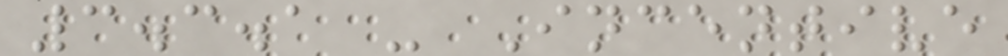3.3.1 - Incentive
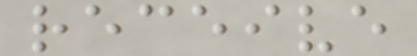receive
